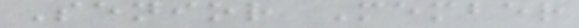Senior Member
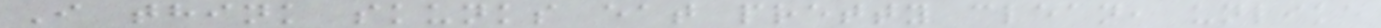I think skunks eat pretty clean, unlike
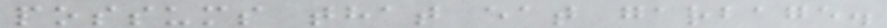possums that eat garbage.
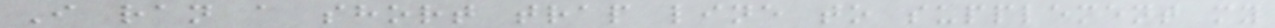I ran a short trap line to supplement my
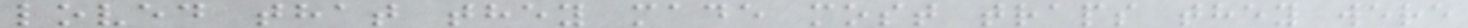loved that they made most traps they were
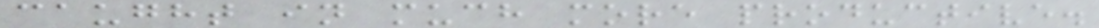caught in much more productive.
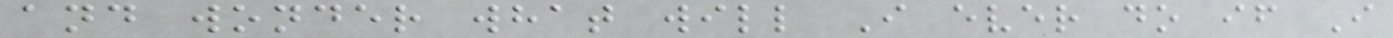and wonder what will I ever do if I
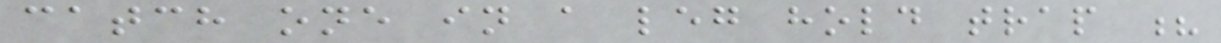catch one in a leg hold trap ?
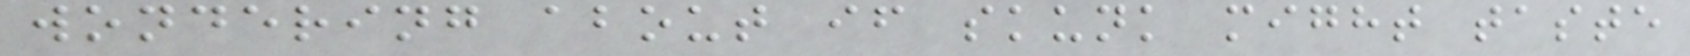wondering about if skunk might taste
